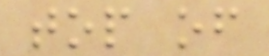top of
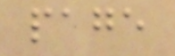page
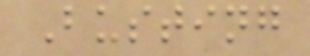Busting
